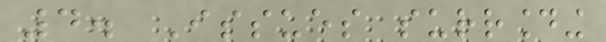4. Issues surrounding
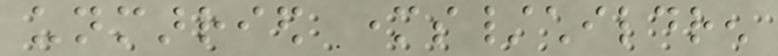unmarried mothers/children
